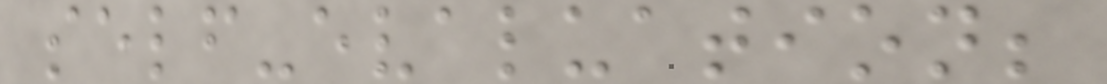self-evaluation;
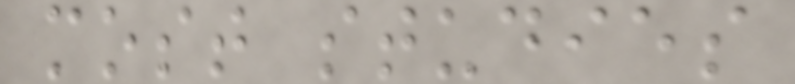most studies
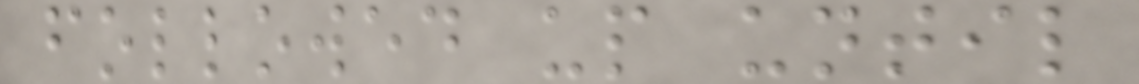followed up until
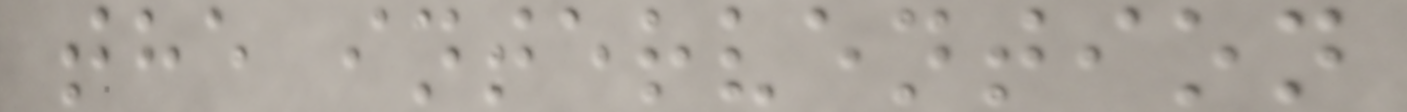the intervention
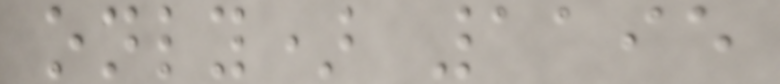only) 1195
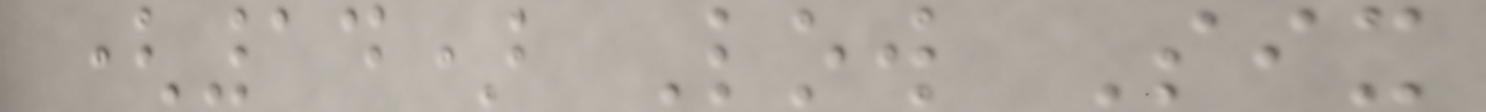(14) Low Six
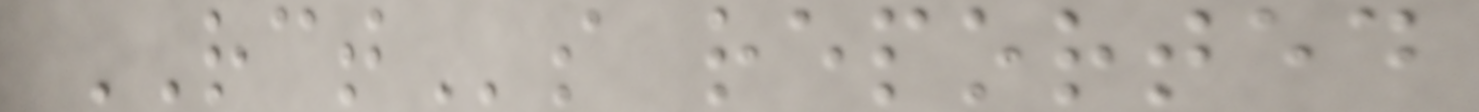RCTs reported
